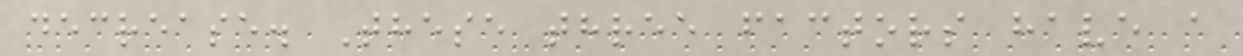decrease. These three factors have a
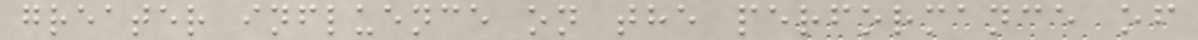greater influence on the performance of
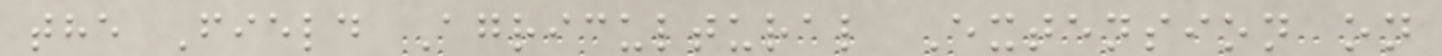the Field Agricultural Extension on
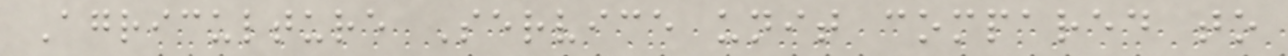Agriculture Service unit compared to
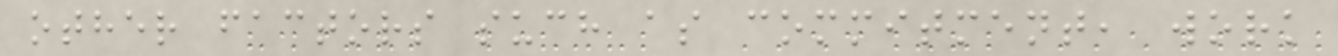other factors such as commitment, work
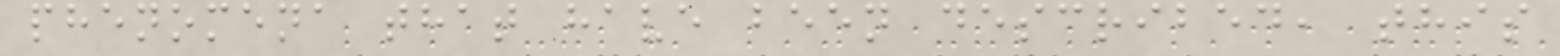phenomena that have been described, this
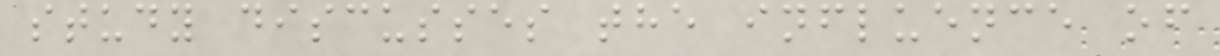study discusses the influence of
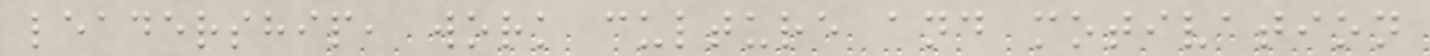leadership, work culture and motivation
